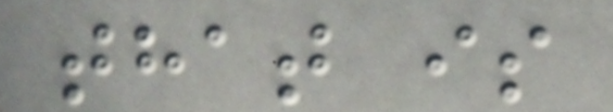that is
